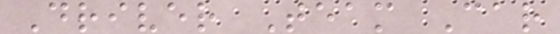Driver Team Car
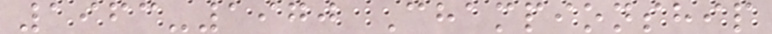1963-1970 Championship
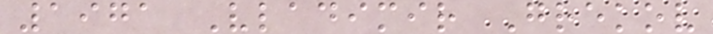1971 Vladimir Grekov
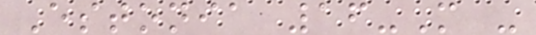Estonia 16-M -
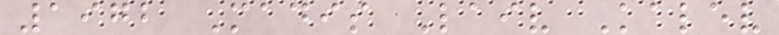1972 Madis Laiv Kalev
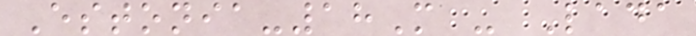Estonia-18M - Lada
